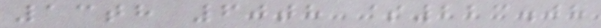13th 60th $223.08
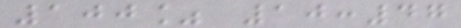100% 10:47
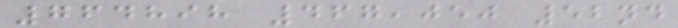764898 467,050 52nd
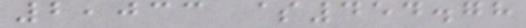2,033 $454.78
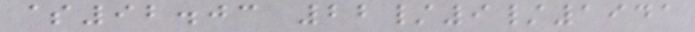$92.03 22/9/1941
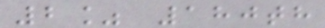2% 180th
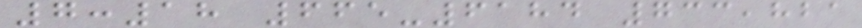7:18 665-6184 733,821
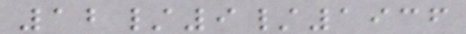12/9/1936
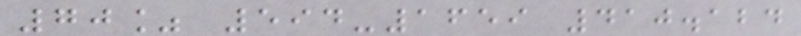70% 594-1659 410.124
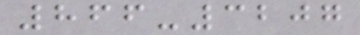866-3207
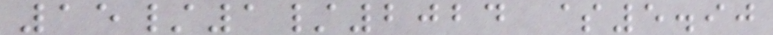15/1/2024 $5.90
